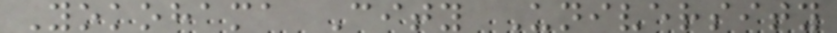Yokohama City University
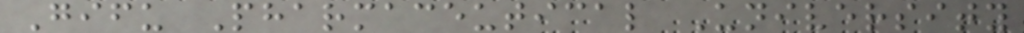Gifu Pharmaceutical University
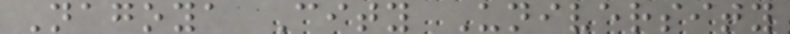Nagoya City University
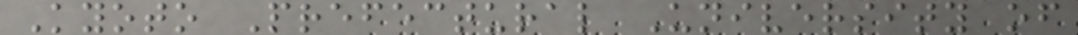Kyoto Prefectural University of
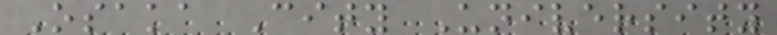Osaka City University
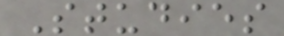Studies
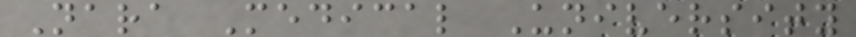Nara Medical University
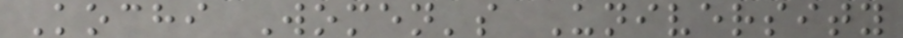Kochi Women's University
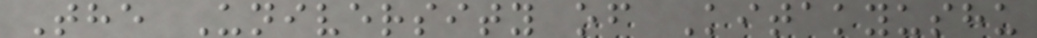The University of Kitakyushu
